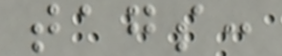tags:
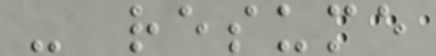- resume
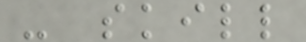- skill
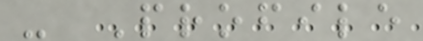- Profile
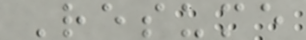Resume
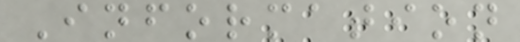Information
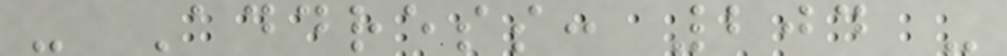- Address: 204 -
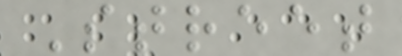Street
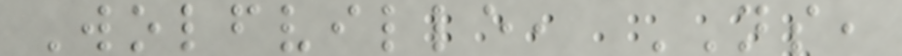Wolfville, NS,
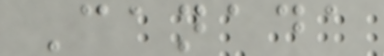Canada
